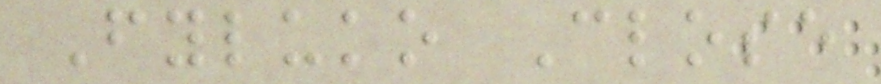Fyluko Close
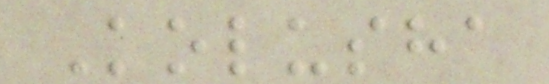Kolusha
